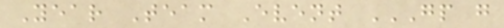Year Team Event GP G
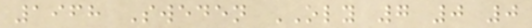1968 Sweden OLY 7 0 0
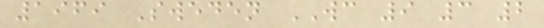1969 Sweden WC 9 3 2
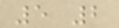5 2
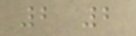2 2
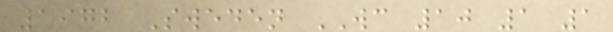1972 Sweden WC 10 1 1
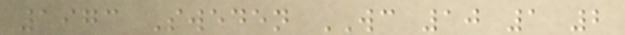1973 Sweden WC 10 1 2
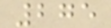275
